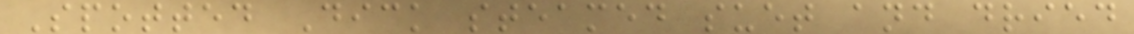Spotted Dick steamed suet and dried
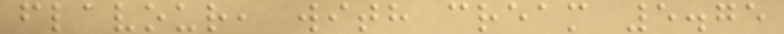flavour, with cream 5.75
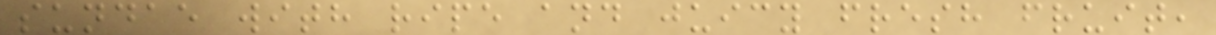sundae with ripe and juicy fresh fruit,
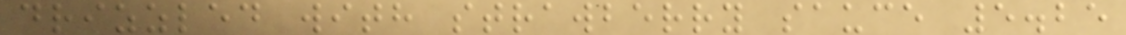drizzled with strawberry sauce 5.25
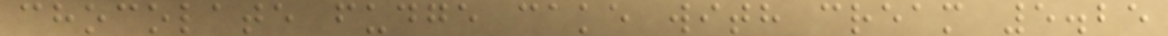chocolate fudge cake with cream 5.25
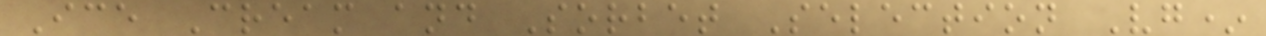Ice Cream and Sorbet Selection Vg*
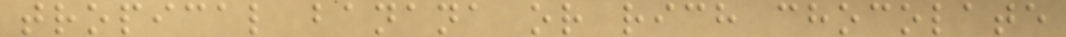tropical banana or rich chocolate
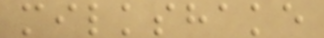milkshake
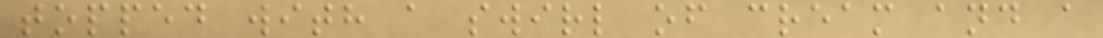topped with a swirl of cream and a
